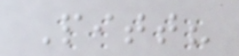Pitt?
